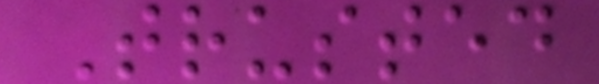Trusted
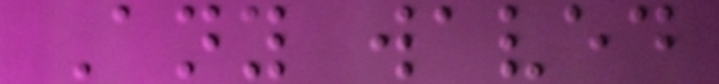Any waved
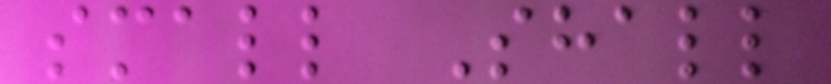small Shall
